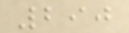290
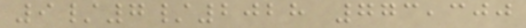9/7/2028 773,300
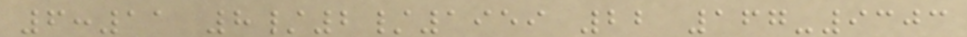6:11 8/2/1959 22 167-9303
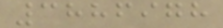3886978
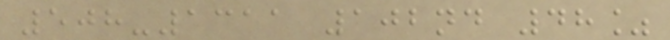508-1311 102nd 48%
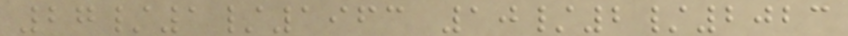27/1/1963 10/2/2023
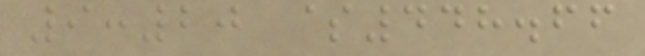9:20 $448.66
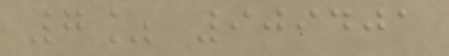7% 909401
